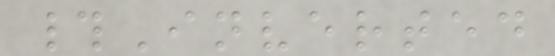#Inverted
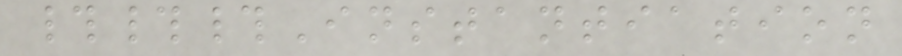###Instantiation
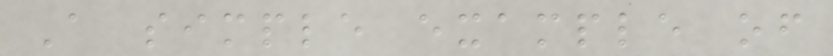A simple example of
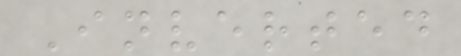Inverted
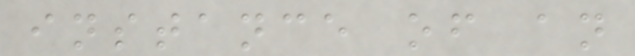instance of an
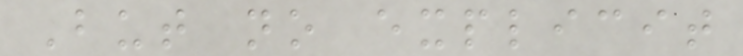But no explicit
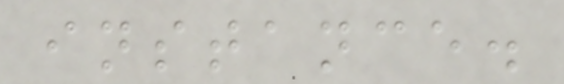instance.
